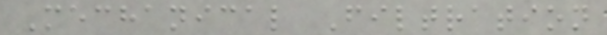Mechanical Filtration
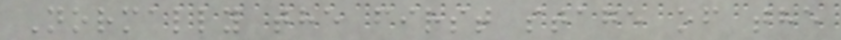Normally the first stage of the
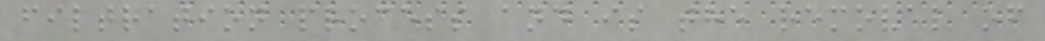filtration process and is the removal of
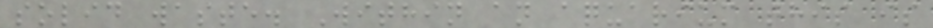solid waste. Within an aquarium this is
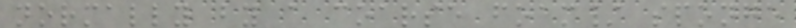normally by a coarse foam/ sponge
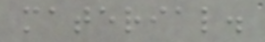material.
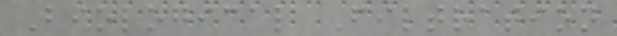Biological Filtration
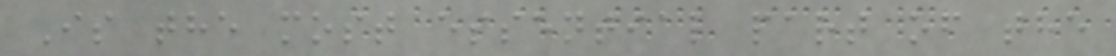Is the most essential part of the
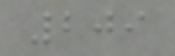209
